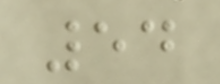54
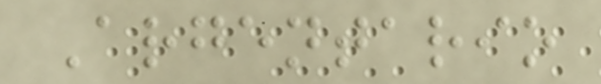Argentario
